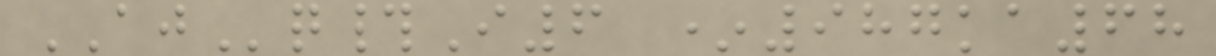AJq#I6 *987ka68
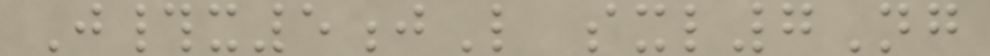J#x5jL sxl7Ng
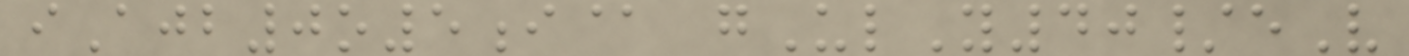iAjb0o5i@ gUlY40/eV
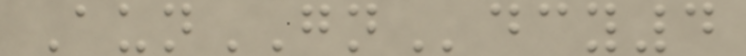AunGNdcy4
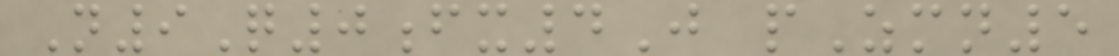N9Q0fx4J pZmn5
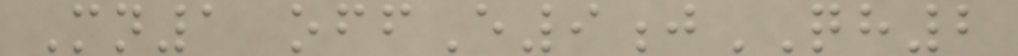Mn1 offE9jQH2
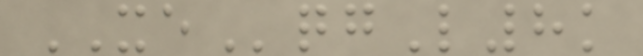XEqgL8k
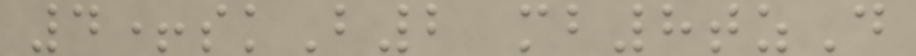4+skB2 mb8tzD
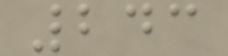243
